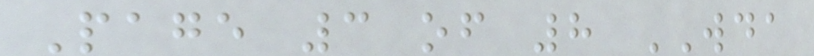Page 3 of 8 WDA
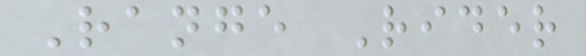Range Rider
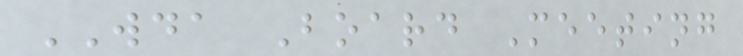WDA Board Meeting
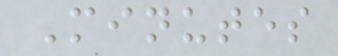Minutes
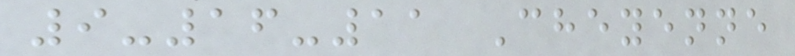9-16-11 Cheyenne
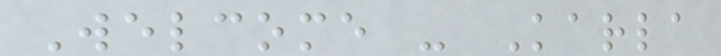Welcome - Karla
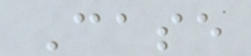Case
